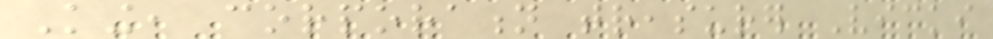King, corporation treasurer Vicki
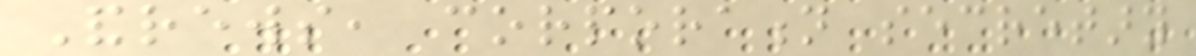Andrews, corporation secretary
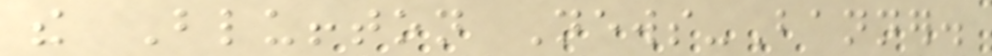the Bluffton News-Banner.
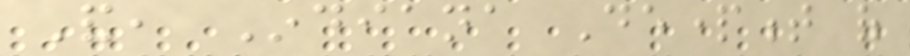And, Indiana Department of
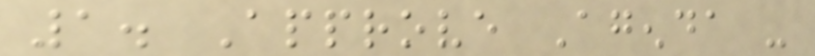1. Approve Agenda -
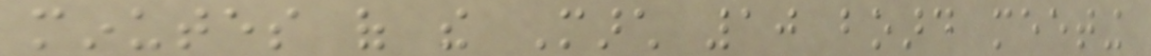minutes of the March 10 board meeting
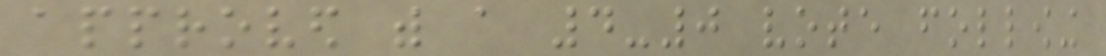approved with a 4-0 vote following
